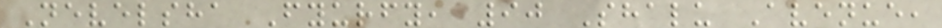Nevelsha Fyurfy, 90 Shalu Avenue,
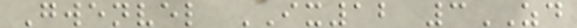Gwenvel IX12 3ZD
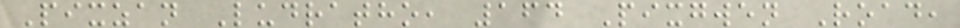Pixzan Ludratho, 164 Pixgwen Road,
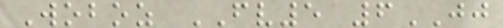Woboz FV5 6JJ
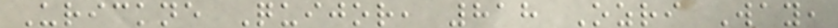Urickne Quijor, 818 Ozri Way,
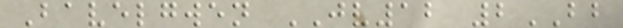Bavelgwen JV12 2BB
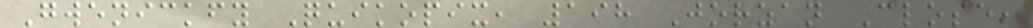Gwenickfy Quikopix, 198 Jorzan Close,
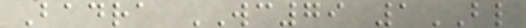Badra WC79 1BL
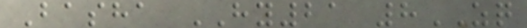Basha HY21 8ZQ
